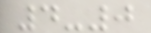4-0
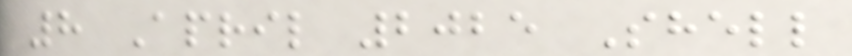8 April 2025 Shell
